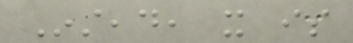Instead, it is
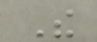The
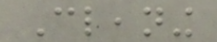Cleaning
